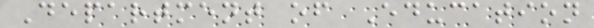Department of Education
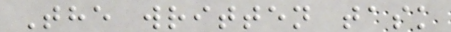The written task
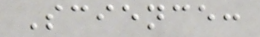Science:
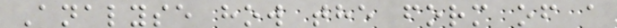Analyse how the form of a
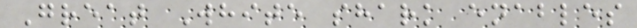Great White shark enables
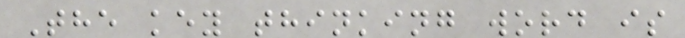The key thinking word is
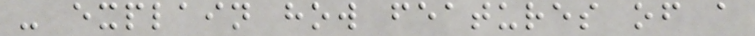- explain how features of a
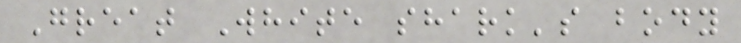Great White shark's body
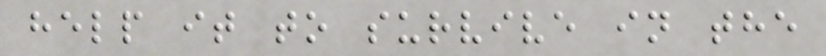help it to survive in the
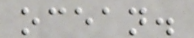ocean.
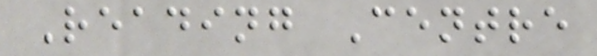Reading Centre
